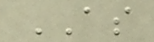AS
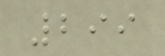299
